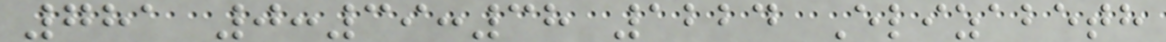781 0:39:38 1224 Elizabeth
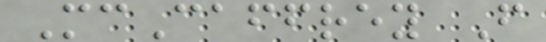McCaffrey F
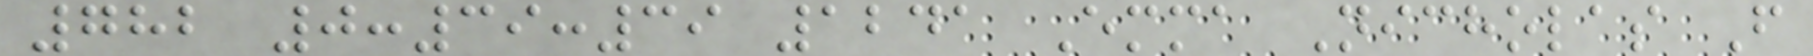782 0:39:39 1241 Emma Nicholas F
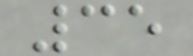35
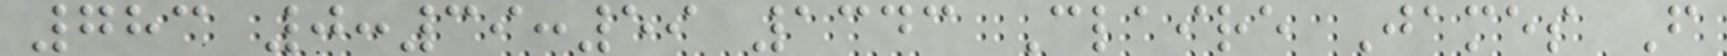783 0:39:59 1343 Claire James F
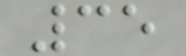35
